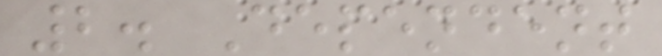2. Dependent
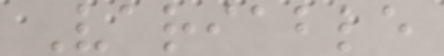Variable
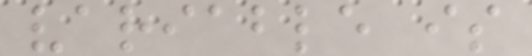variable is
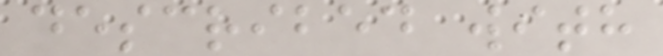described with
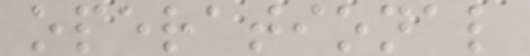operational
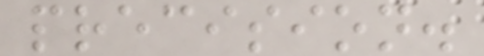precision.
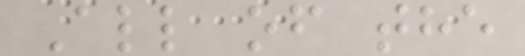All of the
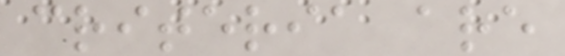criteria are
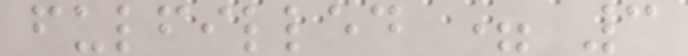fulfilled = 3
